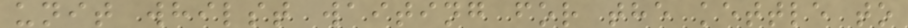unit whilst waiting for the kettle to
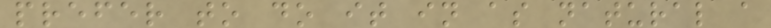prefer to do it in as natural a
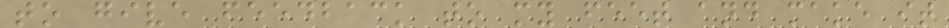to give feedback to my feet and make it
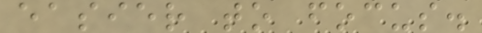easier to focus.
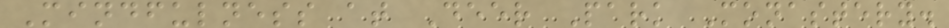Mindfulness at Deer Park Monastery.
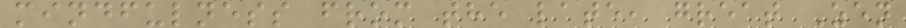mindfulness from the late, great Zen
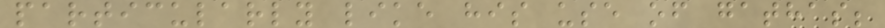particularly like his use of gathas;
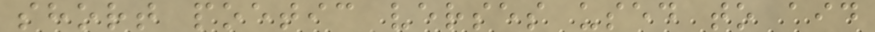short poetic verses used to aid
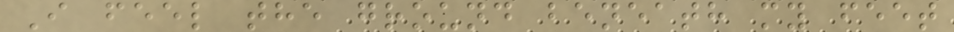I feel the ground beneath my feet
